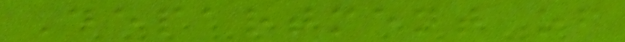Department of
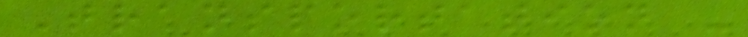Transportation -
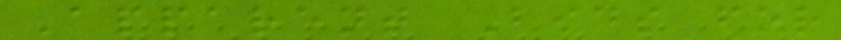Apparent Bids for
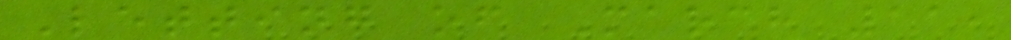Letting of March 11,
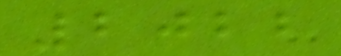2022
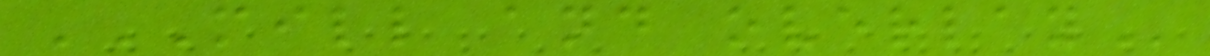MILL AND OVERLAY
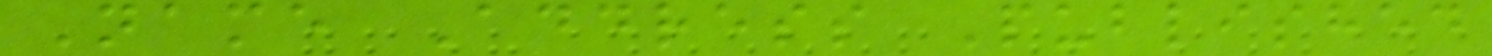Name Address Published
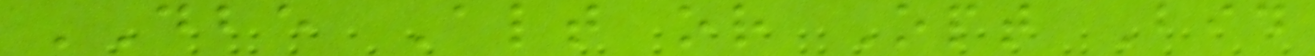DBE Alt or Opt Bid
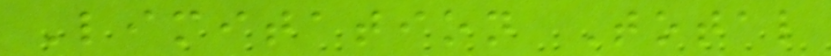Limitation Total
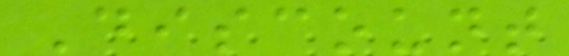Discount
